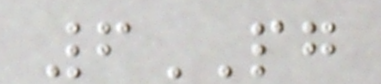6PG
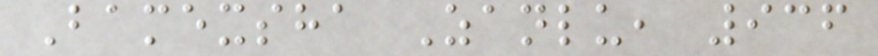Bamexsha Zanlu, 936
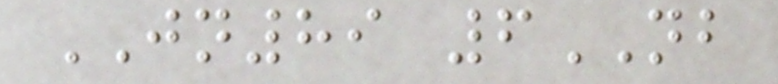JN89 6NB
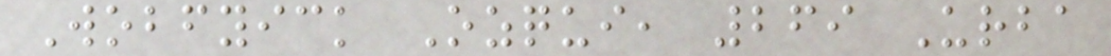Wobfyick Ozqui, 269 Urba
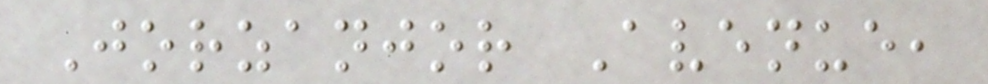Jorzanjor Avenue,
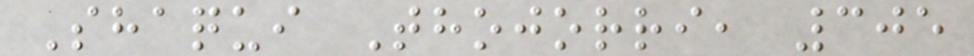Shaqui Thojorri, 305
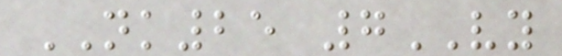NK25 7VY
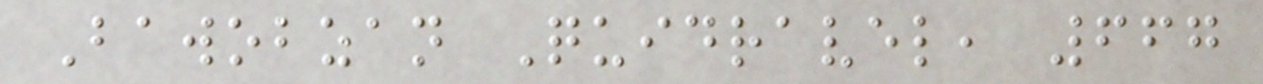Bawobzan Quidravel, 667
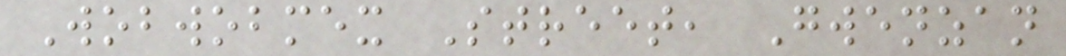Wobwobmex Street, Gwenzan
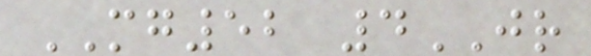MG52 4JR
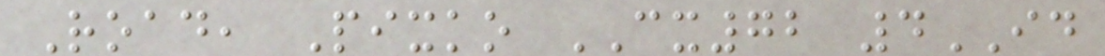Road, Pixko CX72 4ID
